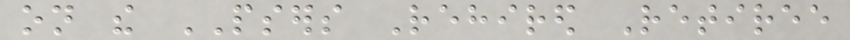on the PSERS Rehired Retiree
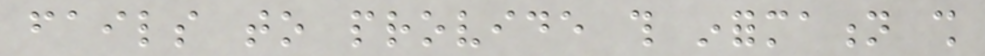fails to provide this information shall
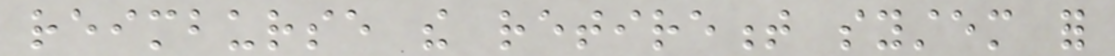reimburse the retirement system for
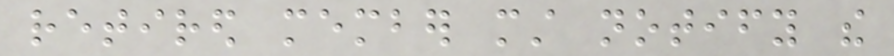retired member must notify the
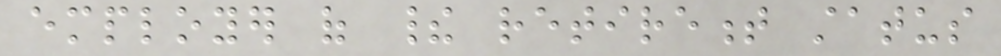employer of their retirement status
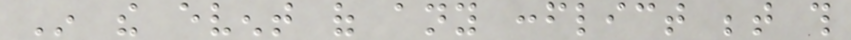In the event of any conflict between this
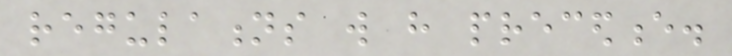regulations will have precedence.
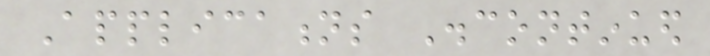Applications Discontinued
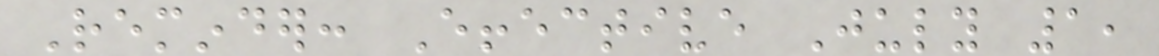Reminder: Effective July 1,
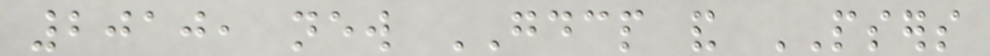2010, new GDCP and PSERS
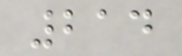214
